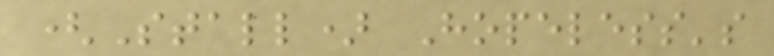(Stall) Hopeless's
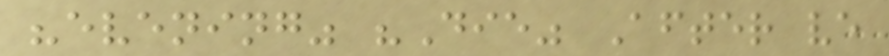"evening" "Die" After ve
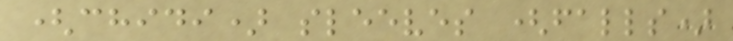(chidi) sleeves (falls)
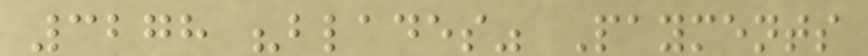3278 "blades" Payments
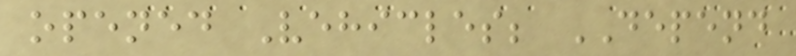opened Vehicles; DEPEND
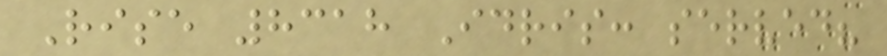Rise 8318 Idris: served?
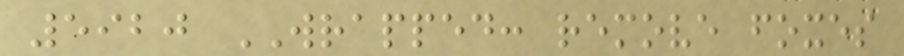5920 WRAPPED: remove foxes
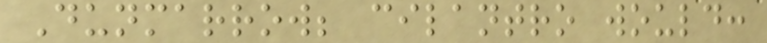Dunmarrow; cilantro would:
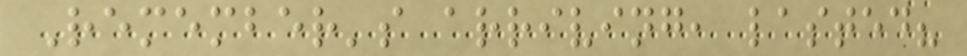Remember's arriving, lasted?
